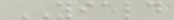YIELD
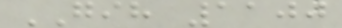GIH 1100
